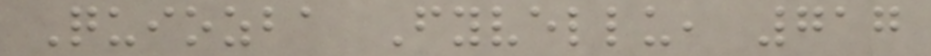Quiozba Fyvellu, 717
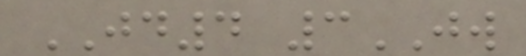JD4 3JW
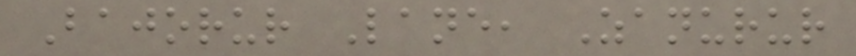Bajorur Lane, Zanurur
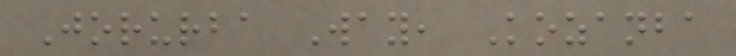Jorurba Way, Kozanba
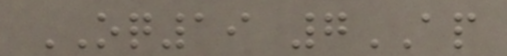OQ19 7AP
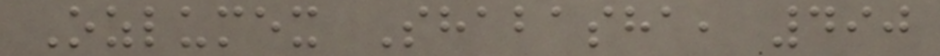Ozlumex Shabasha, 490
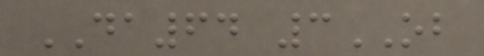DA64 3OB
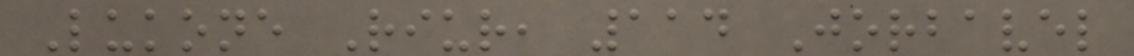Lukone Riur, 114 Jorbavel
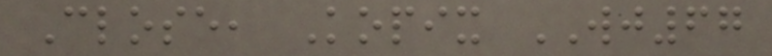Close, Kopix WJ67
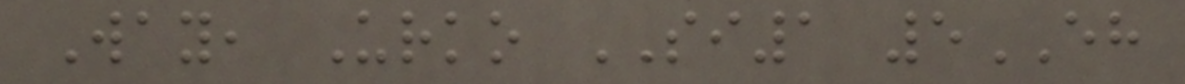Way, Urko SI1 5EH
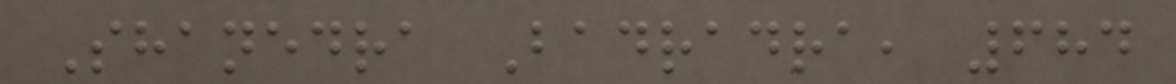Shanedra Badradra, 684
